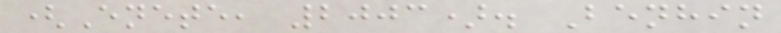(Enete, 2003). Benhin
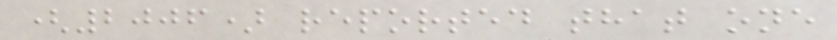(2006) reported that one
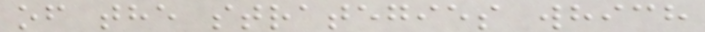of the strategies which
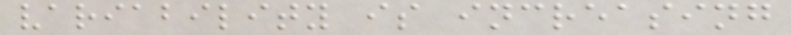variability is increasing
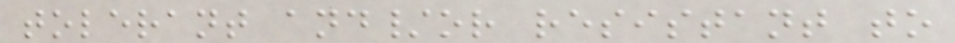tolerant and/or resistant to
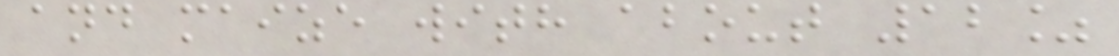and maize with about 12%
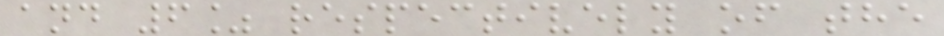and 6% respectively of the
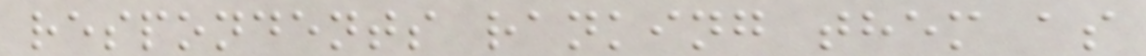respondents ranking them as
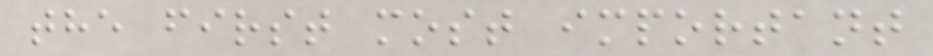the first most important
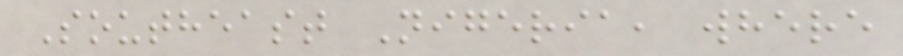Southeast Nigeria, where
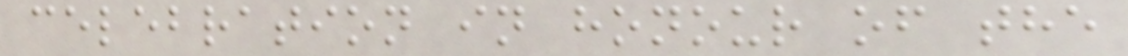celebration in honour of the
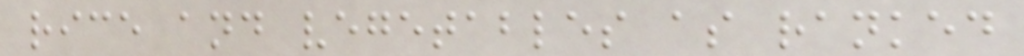rice and vegetables as ranked
